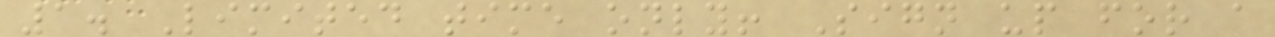1. Limited time only! Sign up for a
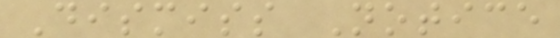Dismiss Notice
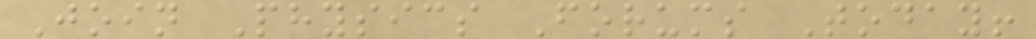Join Physics Forums Today!
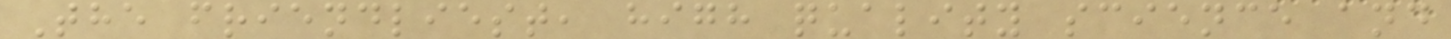The friendliest, high quality science and
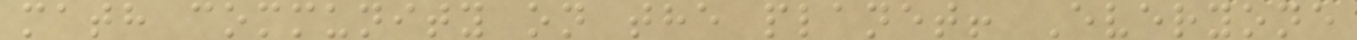math community on the planet! Everyone
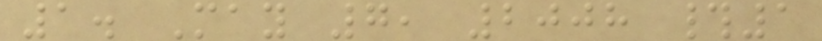1. May 7, 2008 #1
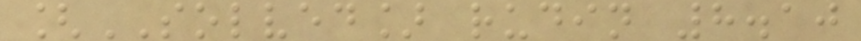[SOLVED] rudin 8.10
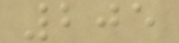205
